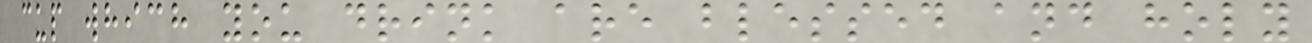cup which you drink are blessed and holy
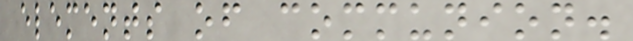elements of communion.
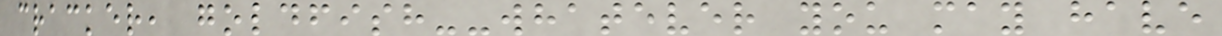cracker, goldfish--whatever you may have
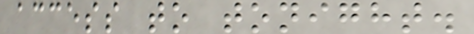access to tonight.
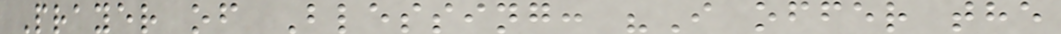Prayer of Blessing: "I offer the
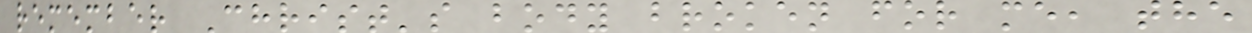remember Christ's body broken for me, the
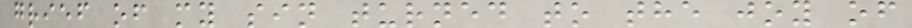grief of my sin turned to the joy of
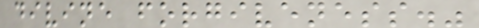divine forgiveness."
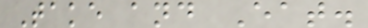Take and Eat.
